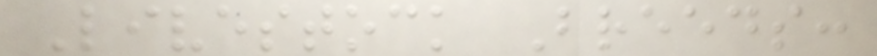Livestock Breeds:
